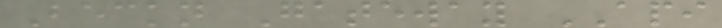Beckn Gateway API
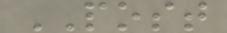POST
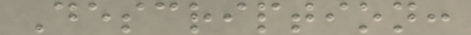Description:
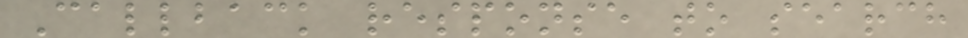Callback response to search
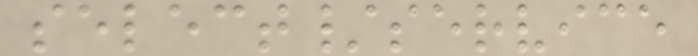select/service
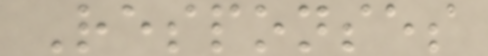Responses
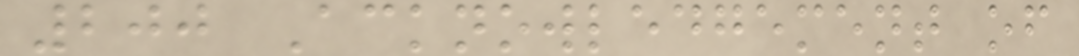200 Acknowledgement of
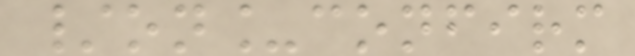/on_confirm
